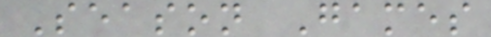Season Games
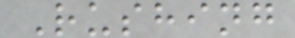Rushing
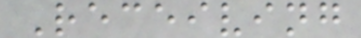Receiving
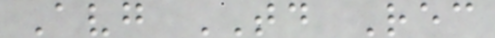Avg TD Rec
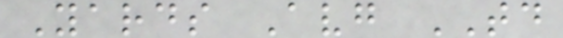Yards Avg TD
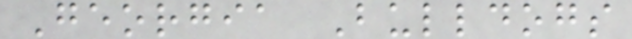Georgia Bulldogs
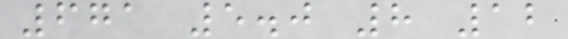671 5.0 8 12
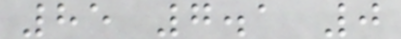85 7.1 0
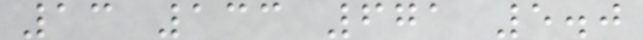13 133 671 5.0
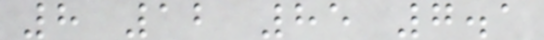8 12 85 7.1
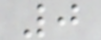0
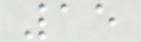15
